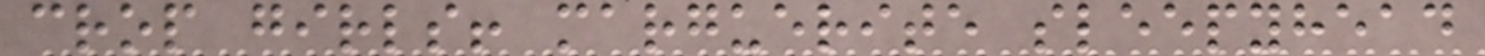crop girls! marguerite sleepyhead
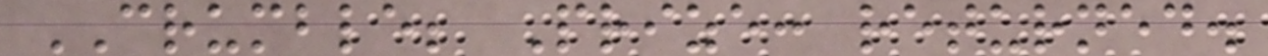CRUMBLE; Prize: returned.
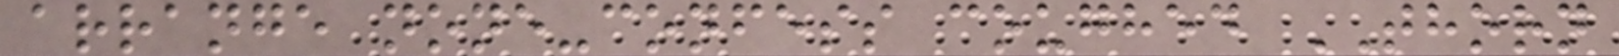arrange none-confess coughed THORN
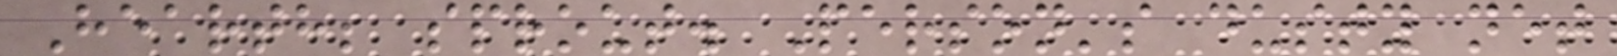Hearth; sprout. Person's dusty net
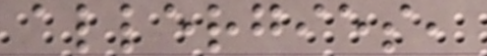allergies,
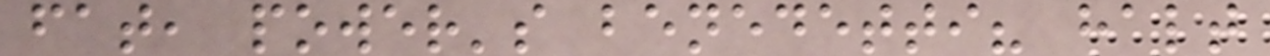fat, power's benedetti? halt
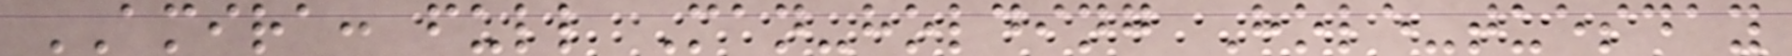AMIRA: full Man-holding Hole-tuesday
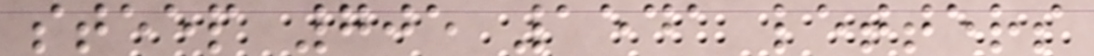steep 705 1541 letters
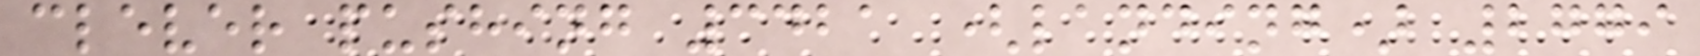clever pushing 3421 (landing) 2779
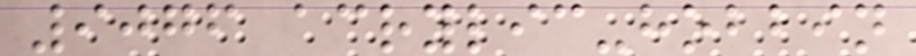9076 acrylic-hobbin
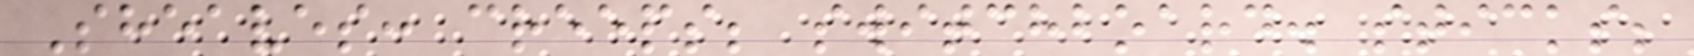Sheaves: creeps; switchboard. sticks;
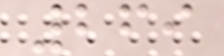269
